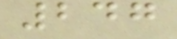247
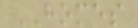HOMES
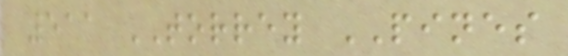511 TORREY PINES
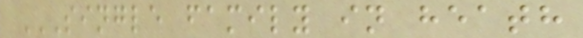SINGLE FAMILY IN HEATH
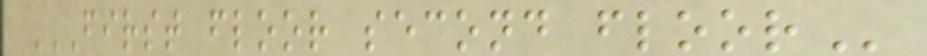FIRST FLOOR SECOND FLOOR
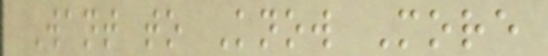Want to Know More
